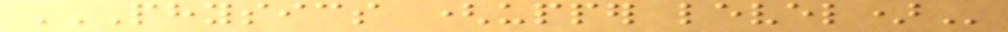PHYSICS (UPPER LEVEL)
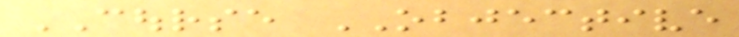COURSE OBJECTIVE
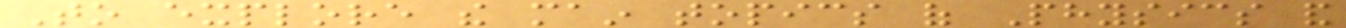To explore the main topics of Physics and
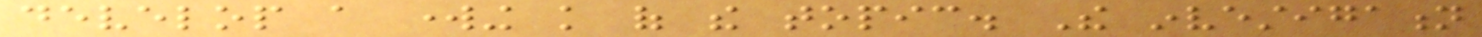develop a working knowledge of the topic. The investigation
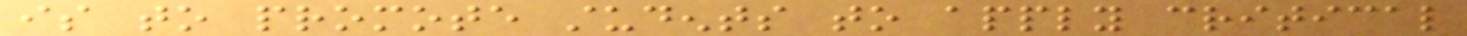is to promote students to apply critical
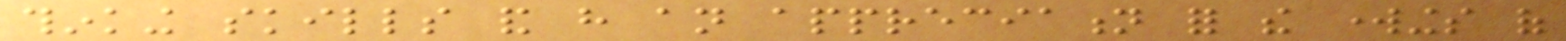thinking skills and have an appreciation for the workings of
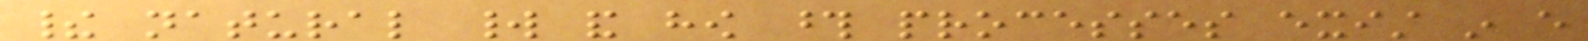their natural world and how those processes exist in every
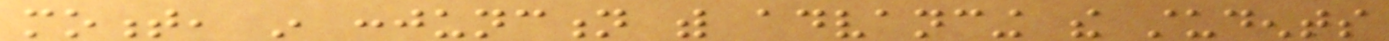moment, in conjunction with advancing the students
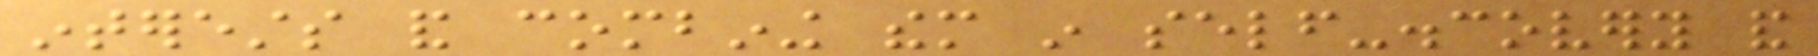interests and combining them in self-discovery and
